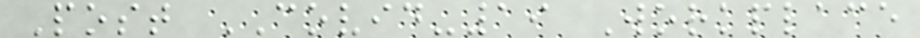Post COVID-19 Workplace
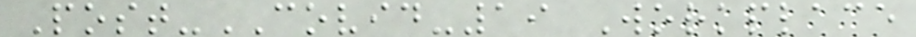Post-COVID-19 Workplace
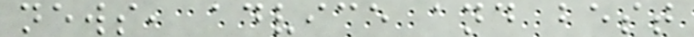news, advice and best
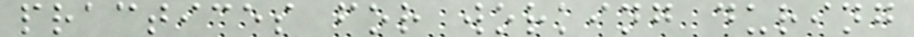practices for working during
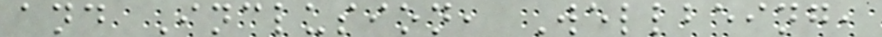and Inclusion, Wellbeing,
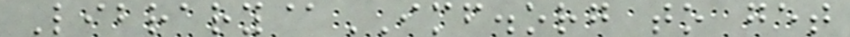Library@IMF.org to get
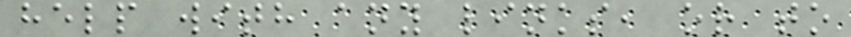help with any links, or to
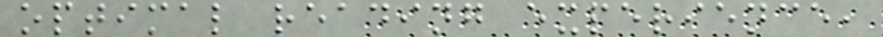optimal reading experience,
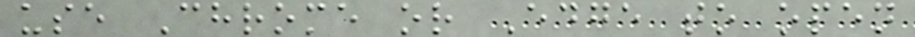use Chrome or Edge to open
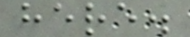here.
